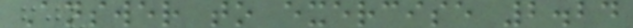Answer to exercise 2.24
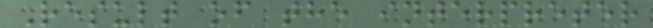Result of the interpreter
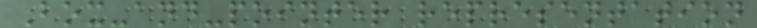Box-and-pointer representation
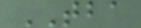TBA
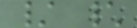/ \
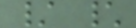/ \
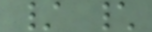/ \
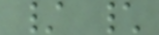/ \
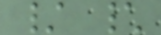/ \
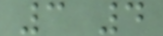3 4
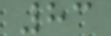83
